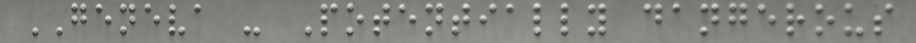GENEVA - Potentially dangerous
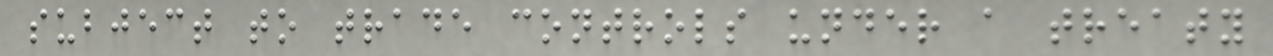subject to trade controls under a treaty
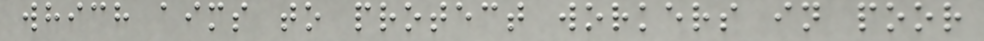which aims to protect workers in poor
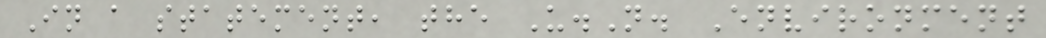In a statement, the U.N. Environment
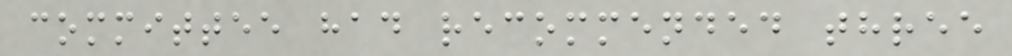committee had recommended three
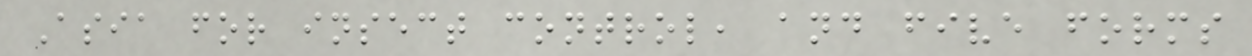Asia for insect control, and five forms
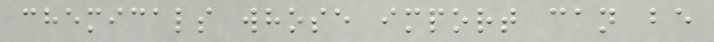chemicals whose import can be
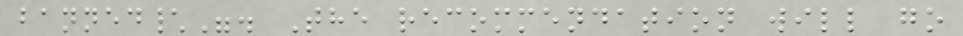banned\". The recommendation will go
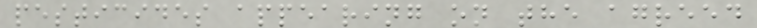pesticides appearing on the agreed
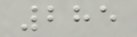285
